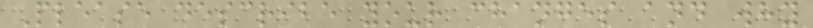Please describe your changes and why
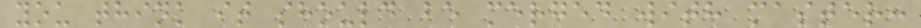you think it should be merged with master:
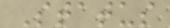Status
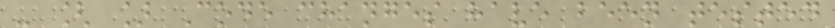- [ ] Code changes have been tested
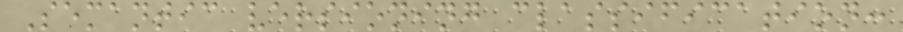Semantic versioning classification:
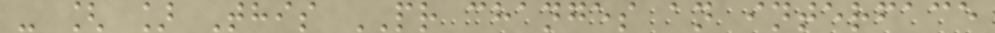- [ ] This PR changes an interface
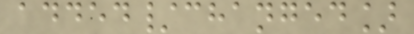added/changed]
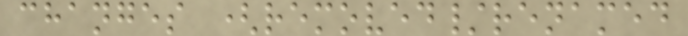changes (removed/renamed
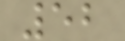52
